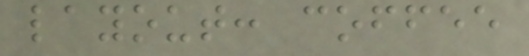layout: coffee
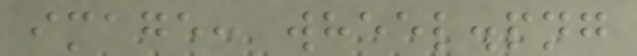image: wheel.png
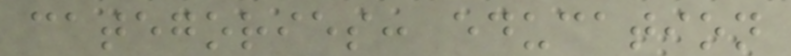categories: education
